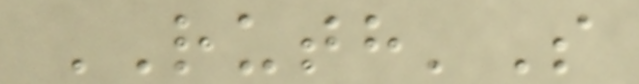RUTH'S
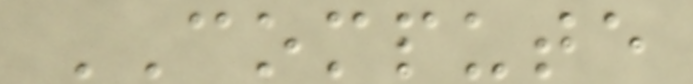COMPUTE
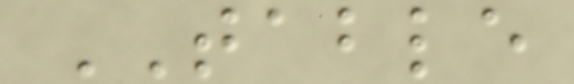TABLE
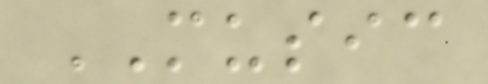MUSIC
